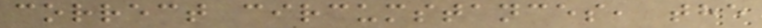correct circumstances, the
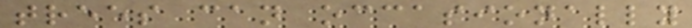trees can occasionally
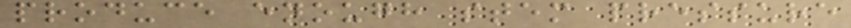produce enough stem pressure
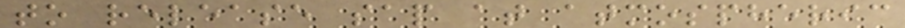to release sap at atmospheric
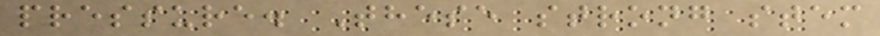pressure. These strong stem
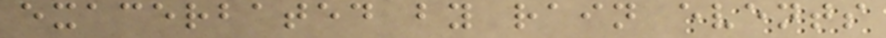exacerbated by rain events
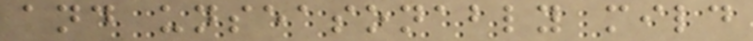and unseasonably mild
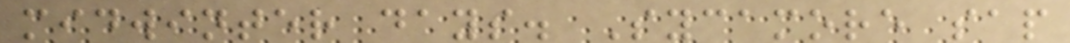midwinter days. Sycamore sap
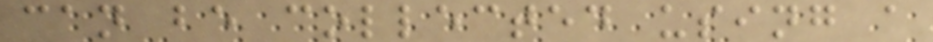can be collected using a
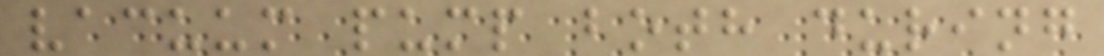vacuum pump both during
